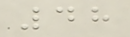48
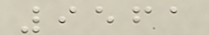9561
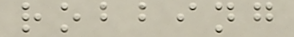robbing
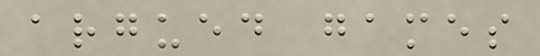argued games
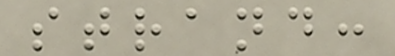strand:
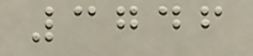3746
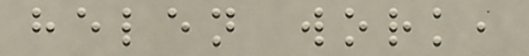helen work,
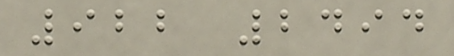922 2494
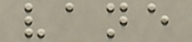vane
